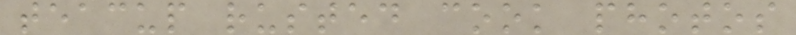teacup rusted cook photos
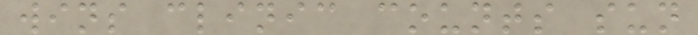wins clinic counts sun
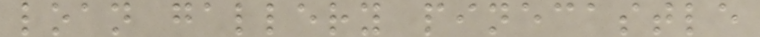loan gallery pinecastle
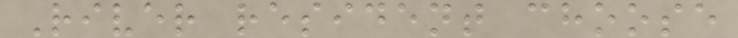River resident choose
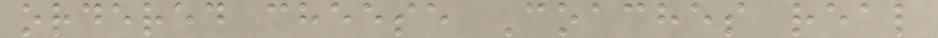ordered cheese Coaches real
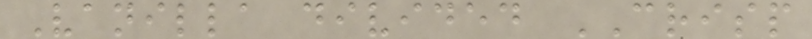Vanilla divided CRISP
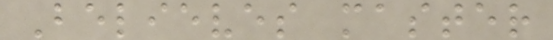Believes master
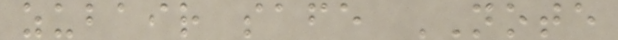zubair safe NOTE
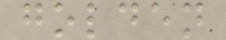golden
